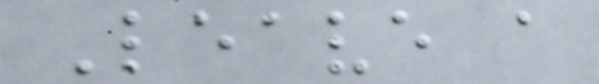Leave a
